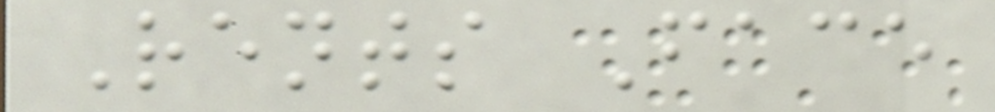Rents Face
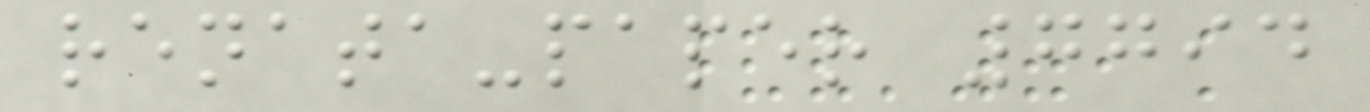renata-paper 7794
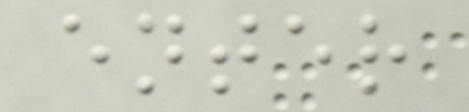enter
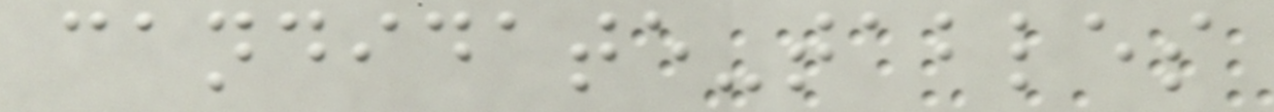candidate-tables
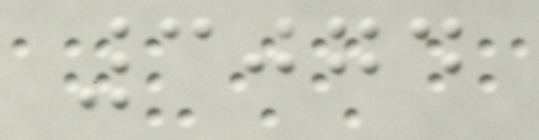3074
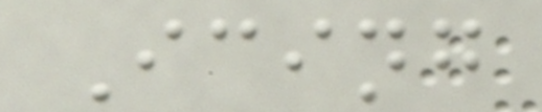Icing
